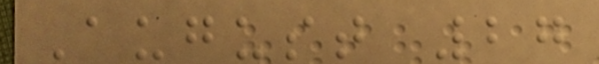August 27
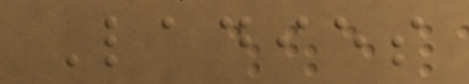Ladies
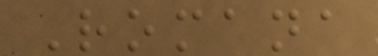Romana
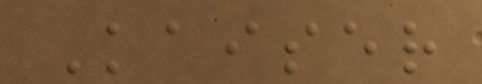Kaiser
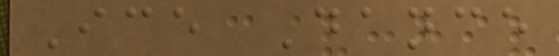Ice Dance
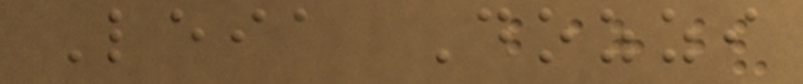Leia Dozzi
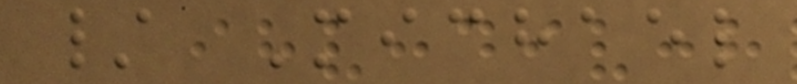/ Michael
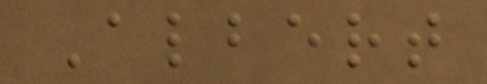Albert
